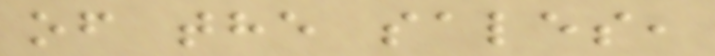of the sales,
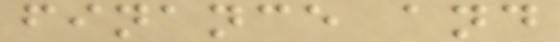finance and
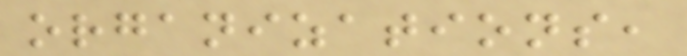organizations,
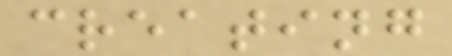creating
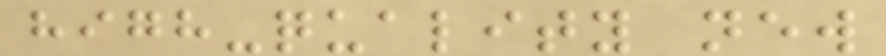high-quality new
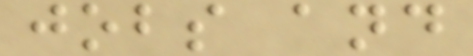jobs and
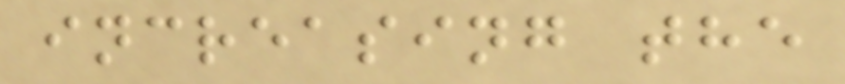increasing the
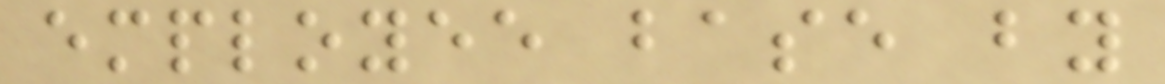employee base by
